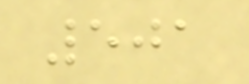501
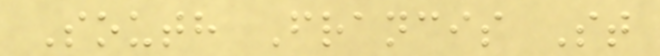South Francis St
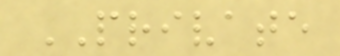PRIVATE
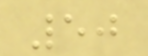50
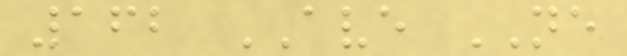162 AVE NE
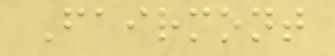Fairmont
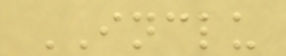INCLU
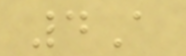4A
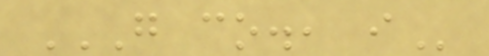G CO., I
